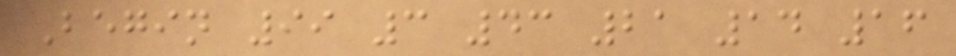Begin 99 3 43 21 14 16
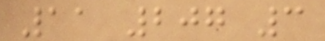11 207 3
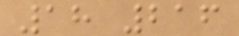18 216
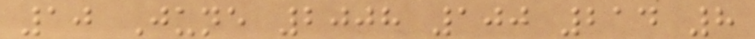10 June 2008 100 214 8
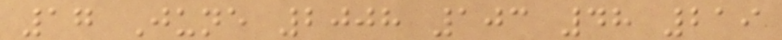17 June 2008 103 48 219
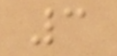3
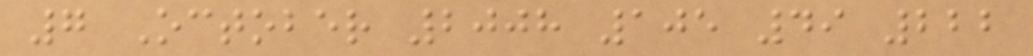7 October 2008 105 49 222
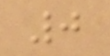0
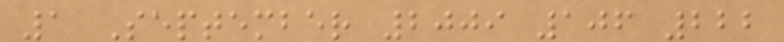1 September 2009 106 222
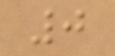0
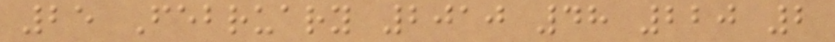25 February 2010 48 220 2
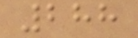288
